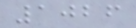1026
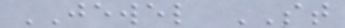JEWEL ST
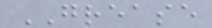GREASE
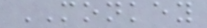MONKEY
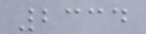2334
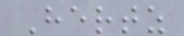Hertz
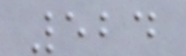524
